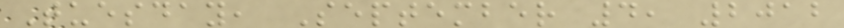Tuesday, September 4, 2012
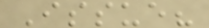Issue?
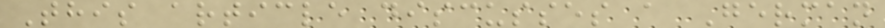This article discusses a German
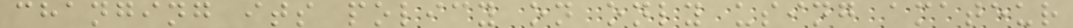changing its policy on only using amateur
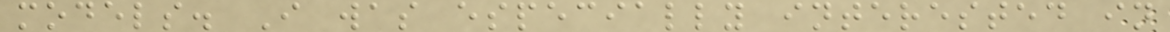models. I was especially interested in
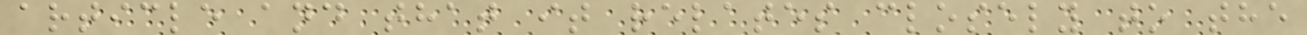article and that it relates closely to the
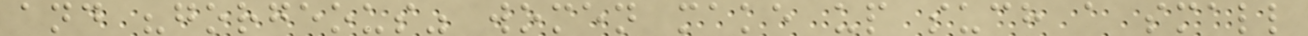and "gorgeous" women make up such a small
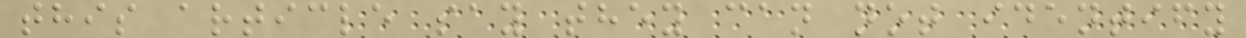this article say they can not identify
